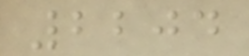2204
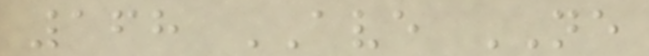168 AVE NE
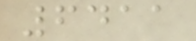6411
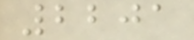2201
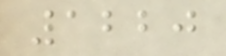1220
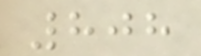808
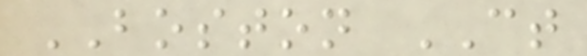BOSTON CT
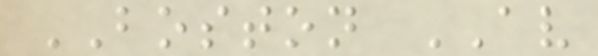BOSTON AV
